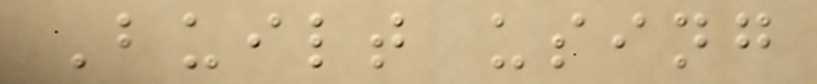Built using
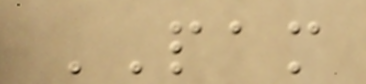PAM
